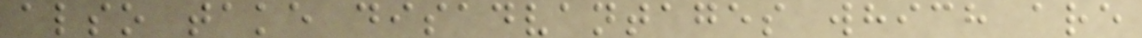also take disadvantages which are
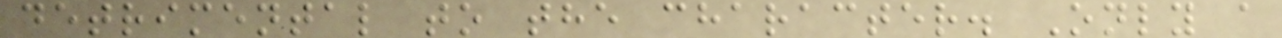detrimental to the character. Only a
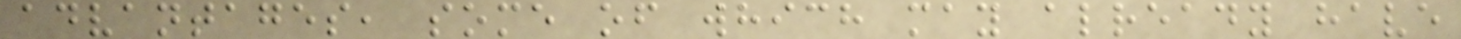advantages, some of which may already have
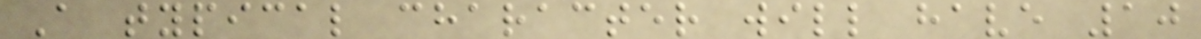A typical character will have 10
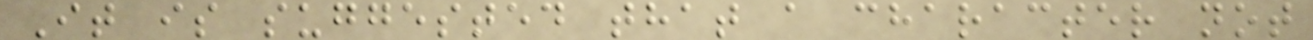It is suggested that a character not
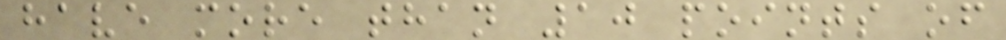have more than 10 points of
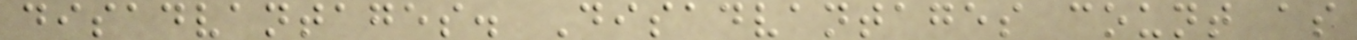disadvantages. Disadvantages count as
